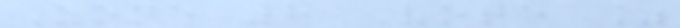Zone 8 Vote %
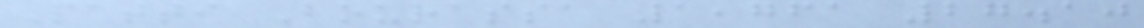Patti Bourassa 1,761 27.10
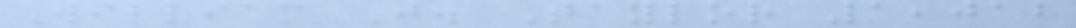William J. Taylor 1,012
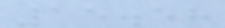15.58
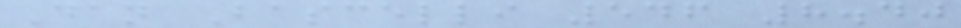Dan Bascelli 546 8.40
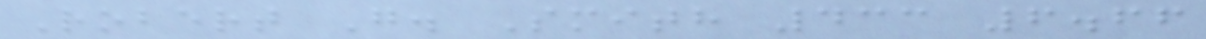Robert G. Smith 433 6.66
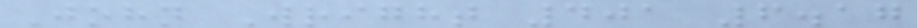John Wright 401 6.17
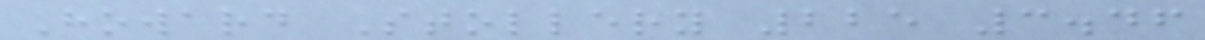Howard Stollery 225 3.46
